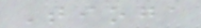Tioga
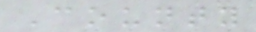County
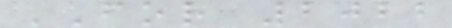FOR 2022
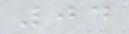04
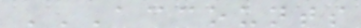ACCOUNTS
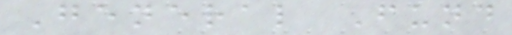General Fund
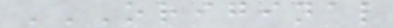ORIGINAL
